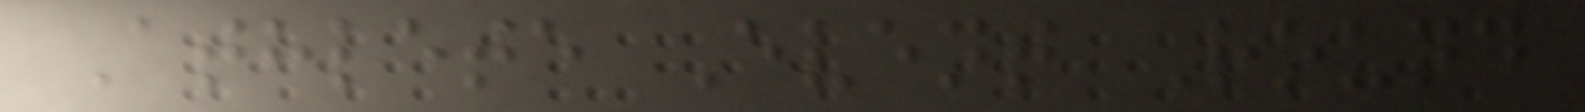Athlete Event Round
